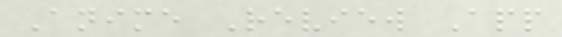Anime Review App
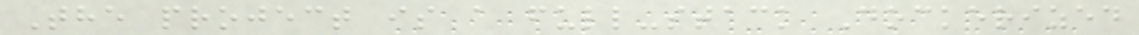The project is a full-stack Dockerized
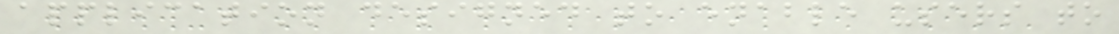application designed to enable users to
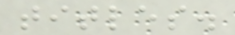titles.
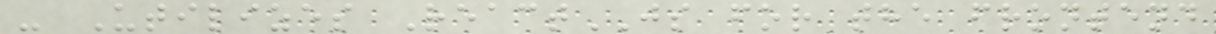- Utilizes ReactJS for the frontend
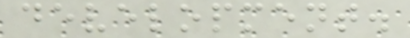development.
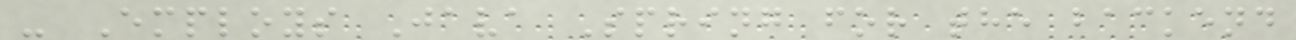- Employs Java Spring for the backend
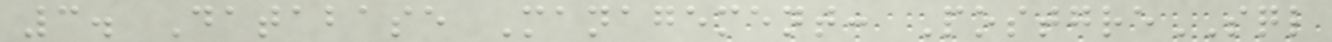3. Database Management: PostgreSQL
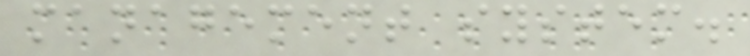management system.
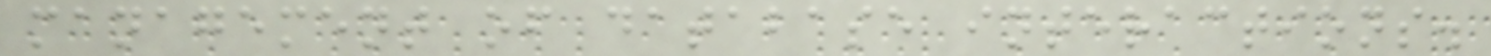management of database interactions.
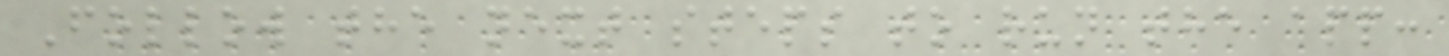Follow the next steps to run the app:
